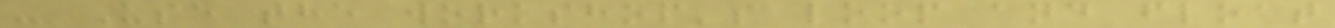- Use the workshop's loop and float
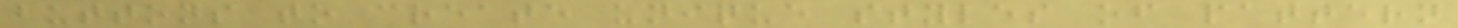buttons to create unique styles of pattern
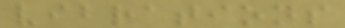vibrations
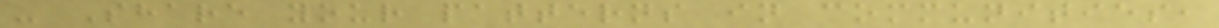- Share your patterns in communities,
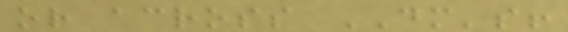or across DM's!
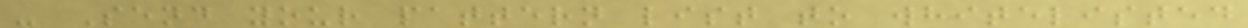- Send your pattern list to whitelisted
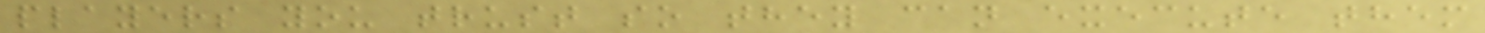players you trust so they can execute them
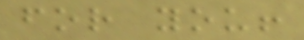for you!
